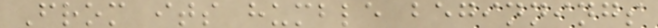From its humble beginnings
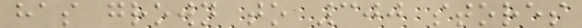has grown to 300 stores
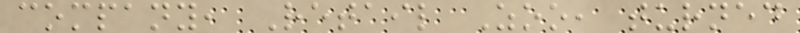company, Retail Zoo, turned
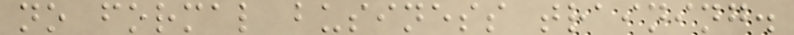no formal business training.
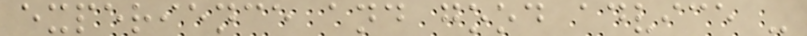experience and good advice -
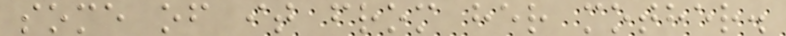some of it from her mother.
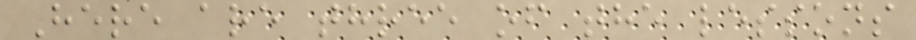Here are three of the lessons
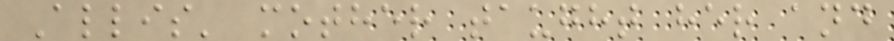Allis' mother taught her and
